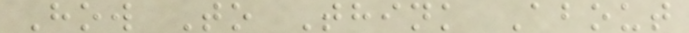How To Think About
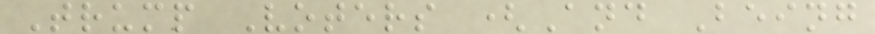Trump Voters (And Being
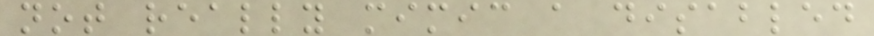not really mimic a disabled
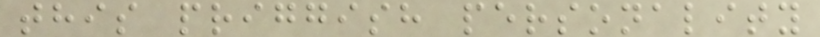this priggish personality
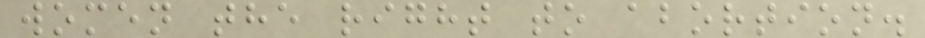women the right to abortion.
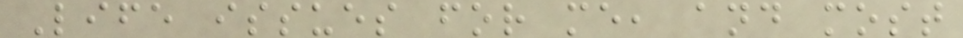Life issues for me, and most
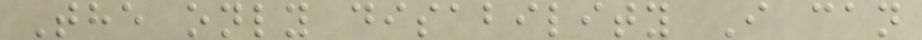The only disability I can
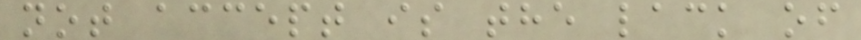not accept is the lack of
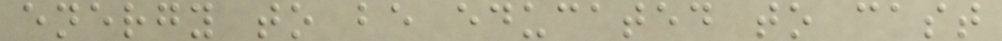energy to be educated to cast
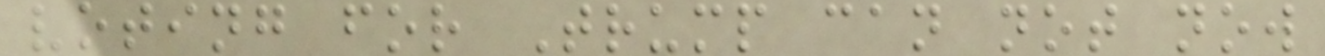voting for Trump can not now
